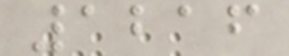1216
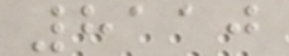8110
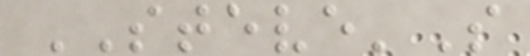STEVE'S
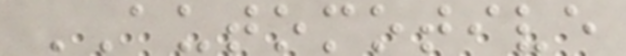AUTOMOTIVE
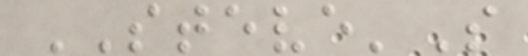STEVE'S
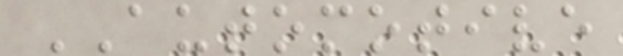AUTOMOTIVE
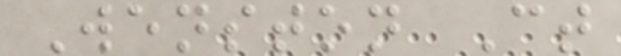Wenston Ct
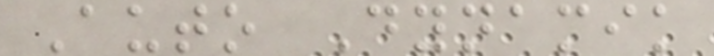Auto Dynamik
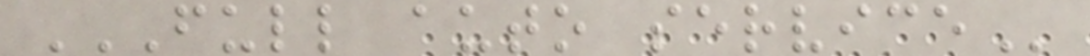FULL AUTO SERVICE
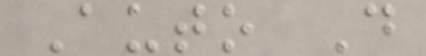Auto D
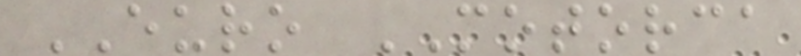EURO MOTORCA
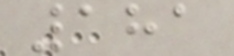181
